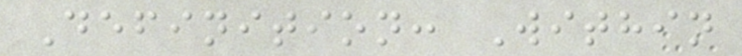Definition: Within
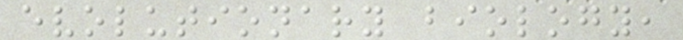evolutionary biology,
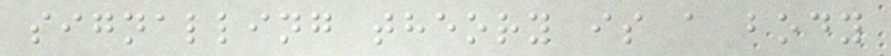signalling theory is a body
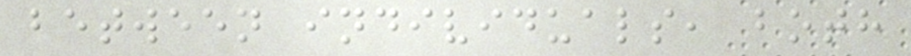between individuals, both
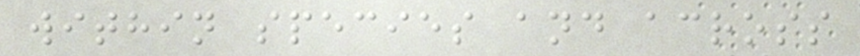within species and across
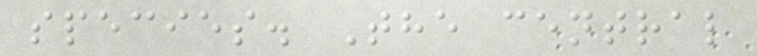species. The central
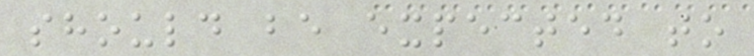should be expected to
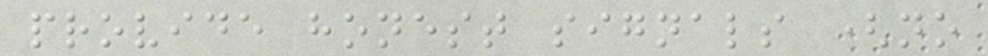provide honest signals (no
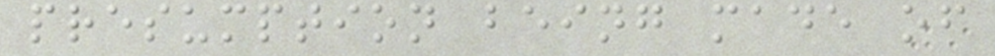presumption being made of
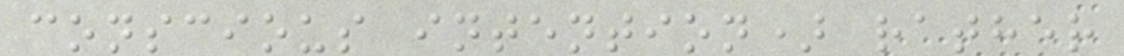conscious intention) rather
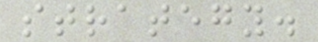strategy.
